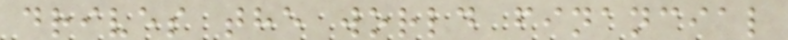drives the world financial
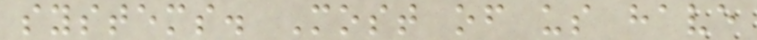systems. Most of us have
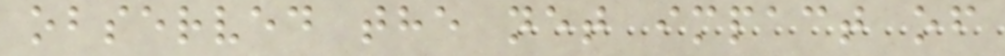observed the net impact of
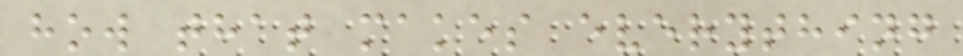how that makes everything
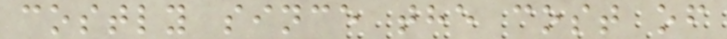costly since the cost of
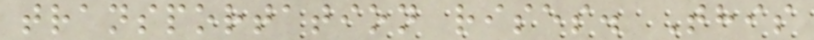transportation rises. This
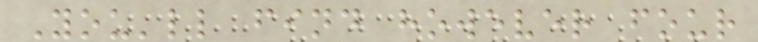You'll find however four
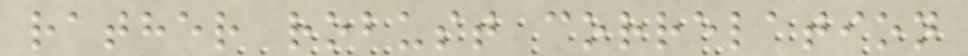rather robust correlation
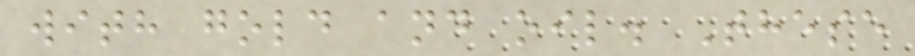with gold and oil. These
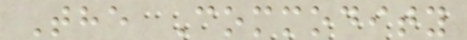The Commodity
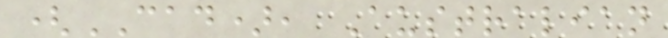(CAD), Australian
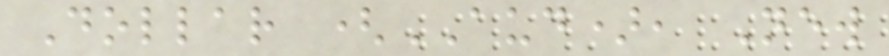Dollar (AUD), New
